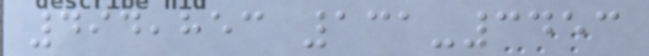494,853 131-3453
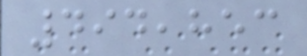494,853
